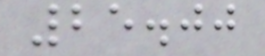25.00
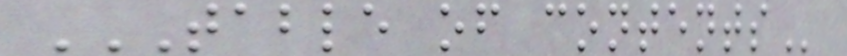TABLE OF CONTENTS
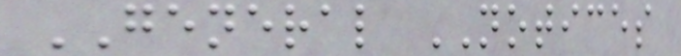GENERAL NOTICES
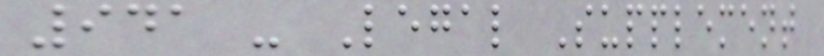941 - Legal Supplement
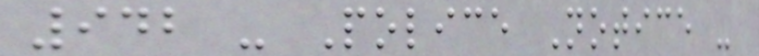942 - Police Notice -
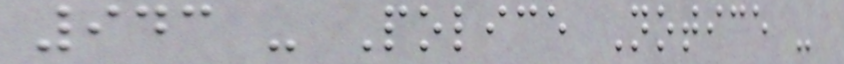943 - Police Notice -
